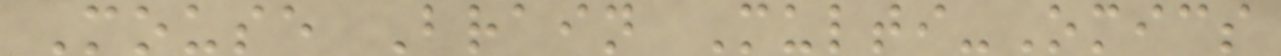Mouse Brain Multi-Omics
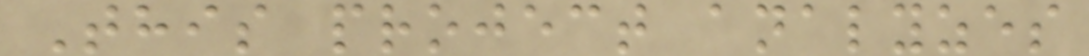This project analyzes
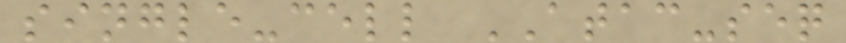single-cell ATAC-seq
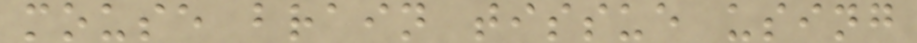mouse brain tissue using
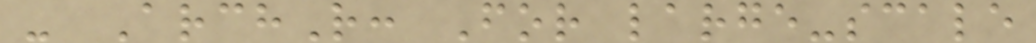- ArchR: For large-scale
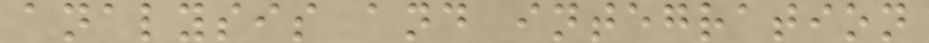analysis and integration
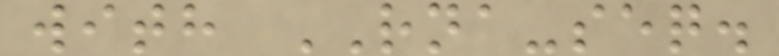with RNA-seq.
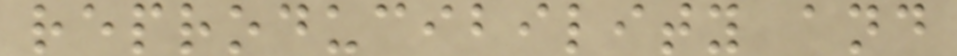reproducibility and
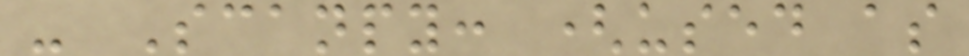- Scanpy: (used as
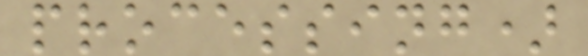processing)
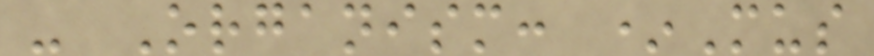- Organism: *Mus
